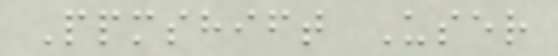Ppmshift User
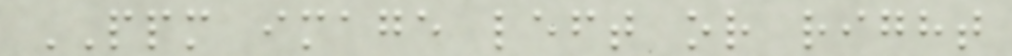PPM image left or right
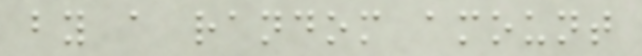by a random amount
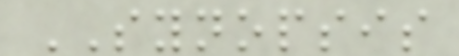SYNOPSIS
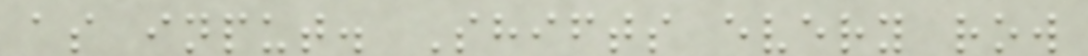as input. Shifts every row
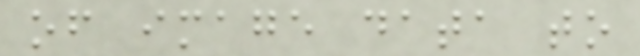of image data to
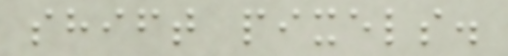shift pixels.
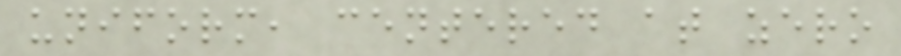uniform, centered at zero
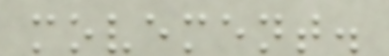movement.
